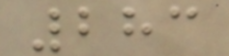283
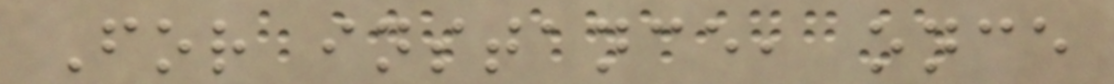For instance, once
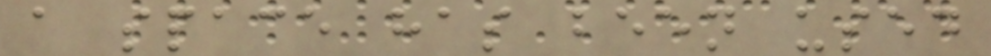a space has been used
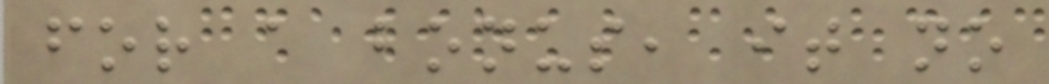for a bonus, it no
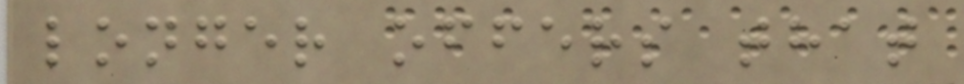longer offers that
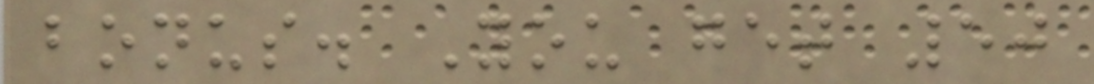bonus. You get 50
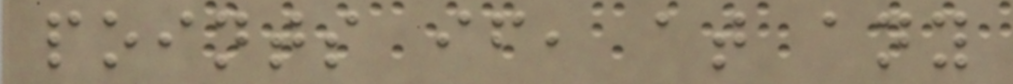points if, at any
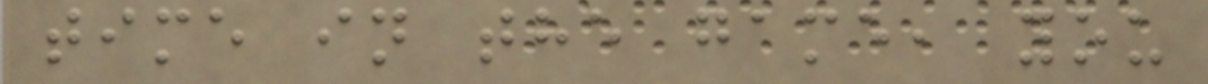time in the game, you
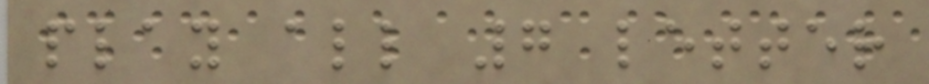play all 7 letter
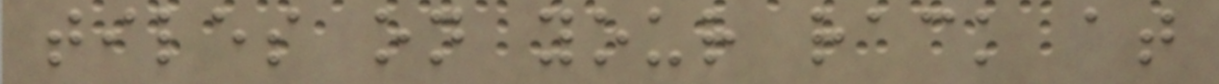tiles on your rack at
